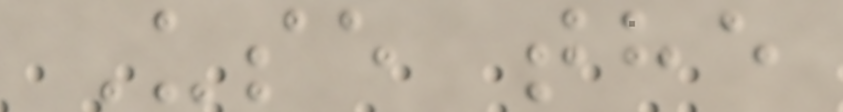Use the
